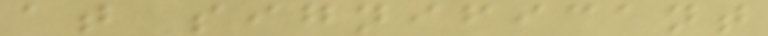at significant
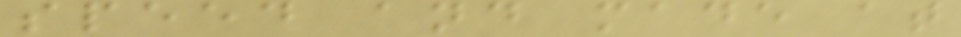speed and made at
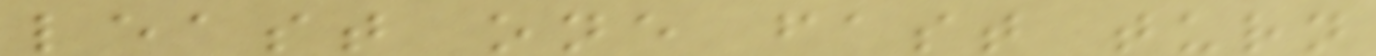least one fast turn
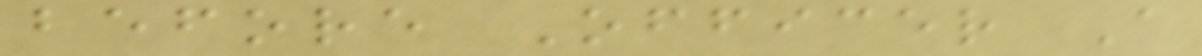before Officer A
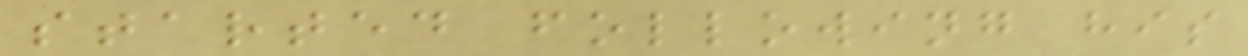started following his
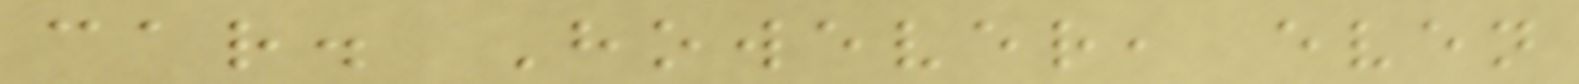car. However, even
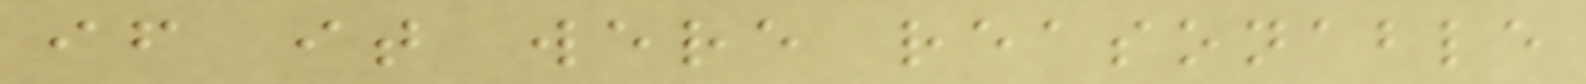if it were reasonable
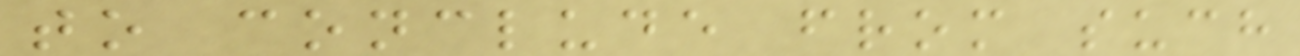to conclude from such
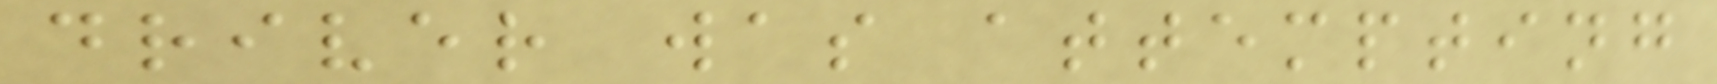driver was attempting
